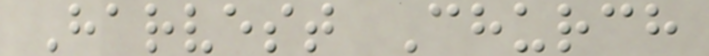Harvest Church
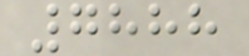7888
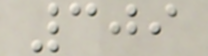309
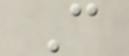C
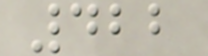422
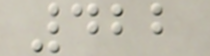422
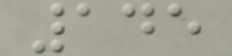145
